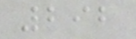292
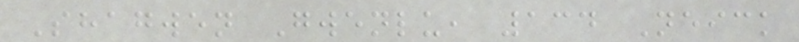Shagwen Gwenlu, 134 Neick
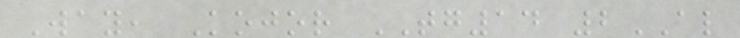Way, Kojor TG14 2AL
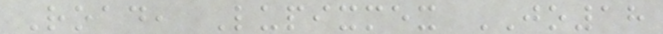Road, Lupixmex JO18
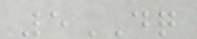5DQ
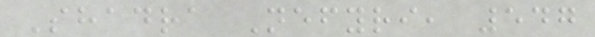Shadra Nefyri, 547
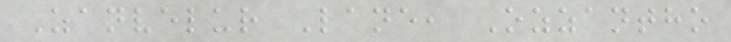Zanvelur Lane, Ozzantho
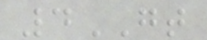4GT
